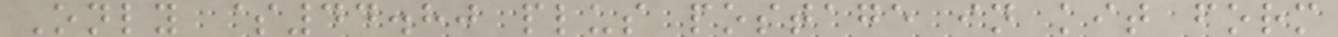Only $44.80 plus postage in kit form
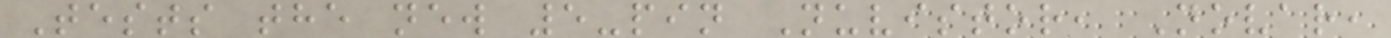Tests the new 5-pin Nuvistor, Novar,
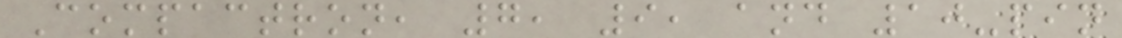Compactron, 7, 9, and 10-pin
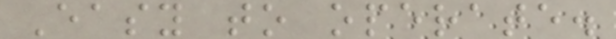Easy to operate.
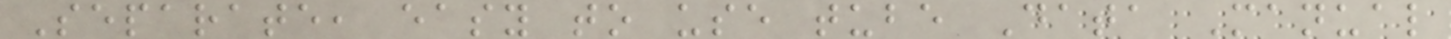Separate, easy to use tube Data Manual
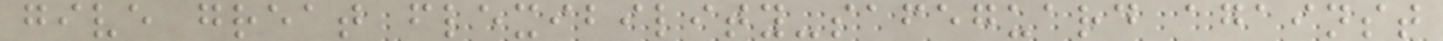give great flexibility-safeguard against
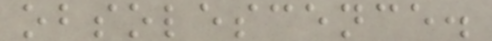obsolescence.
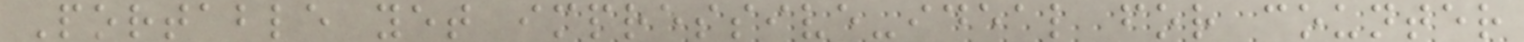Portable yet impressive-ideal for counter
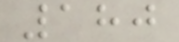180
